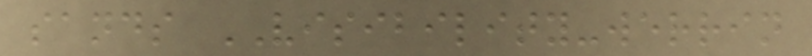sands VISIBILITY-werrin
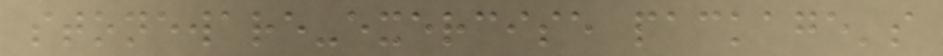stoneware-exercise package's
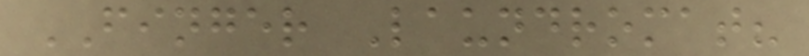FINGER Laundromat?
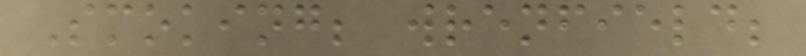Smoking; wrenfield;
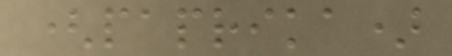(paprika)
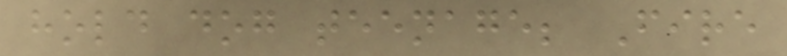hold dog teenage; Fire
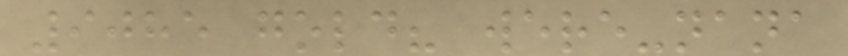9085 gold? were-nana
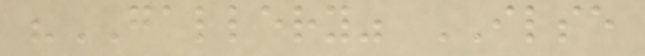"GALLERY" ILSE
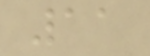11
